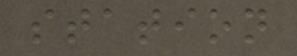station
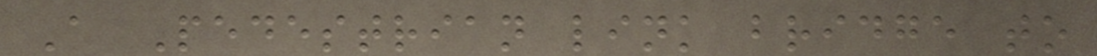A Pedestrian link bridge to
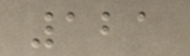121
